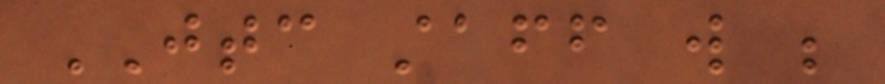JTC staff will be
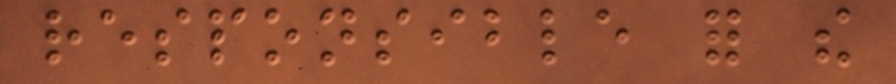responsible for the
